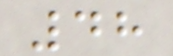48
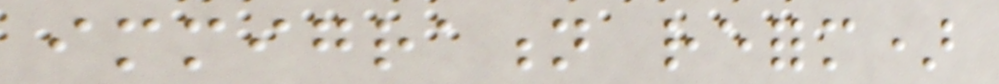immigration reform)
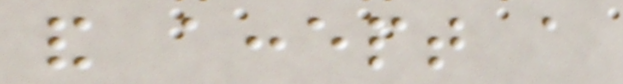and accept a
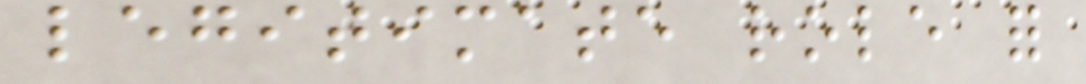legitimate role for
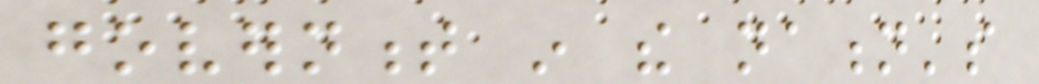government in the nation's
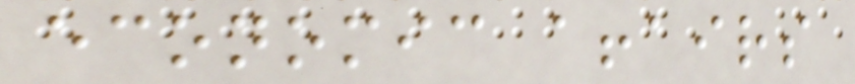economic affairs
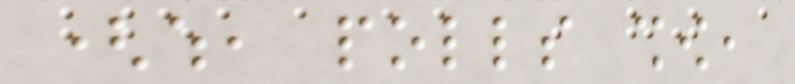(which, polls show,
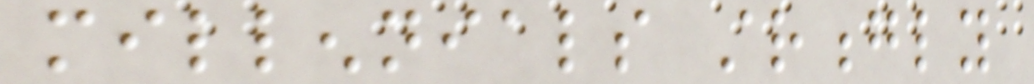millennials strongly
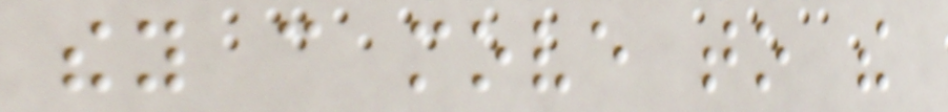they can move to the
